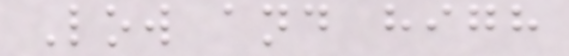Low and high
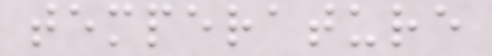temperature
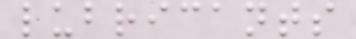lubricants
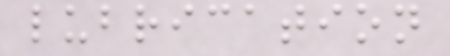lubrication
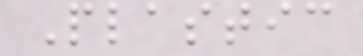Plastic
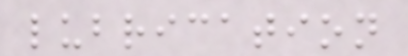lubrication
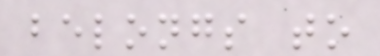belongs to
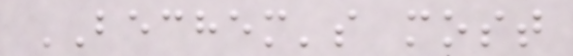BECHEM's most
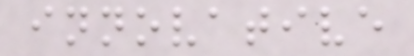innovative
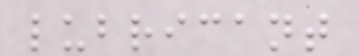lubricant
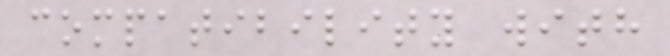compatibility with
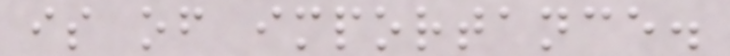is of importance.
